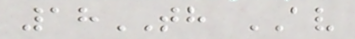18TH AV
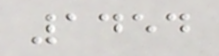1454
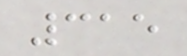315
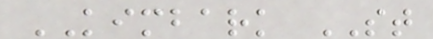KIMBARK ST
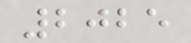2025
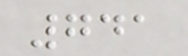741
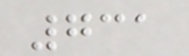731
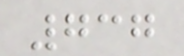737
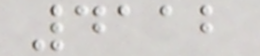4112
